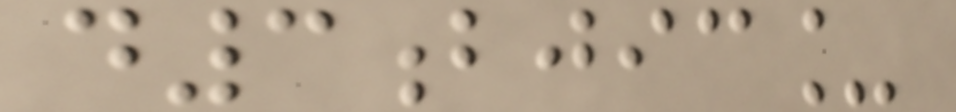d3bjic_
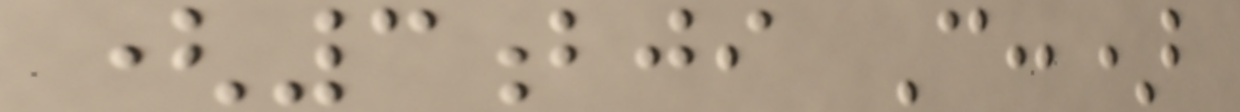(3bji C:)
